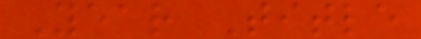Year Title
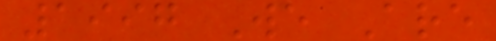1997 We Are
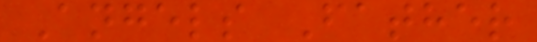Angels Father
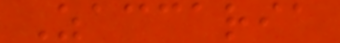Zaccaria
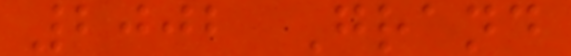2002 Grand
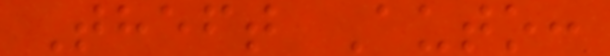Theft Auto:
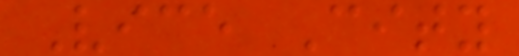Vice City
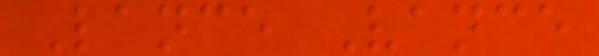Lance Vance
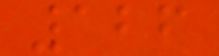126
